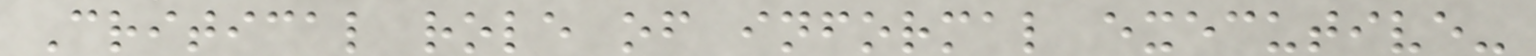Critical role of informal executive-
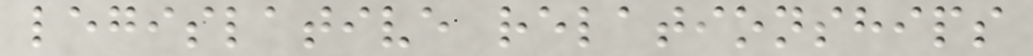legislative relationships
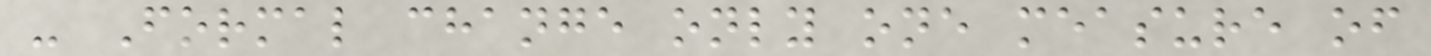- Formal change only one measure of
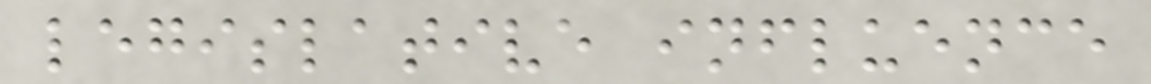legislative influence
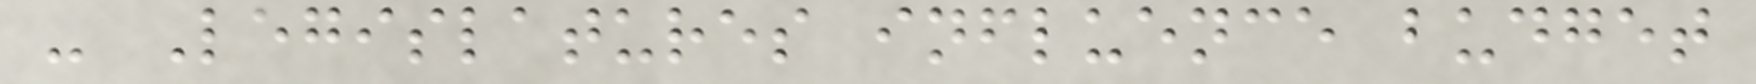- Legislatures influence budget
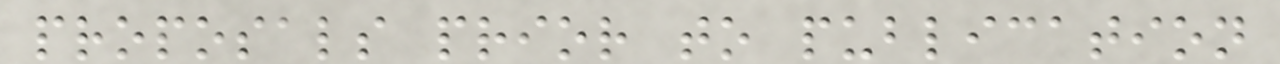proposals prior to publication
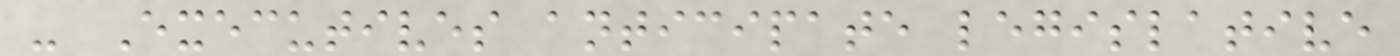- Executives anticipate legislative
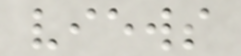views
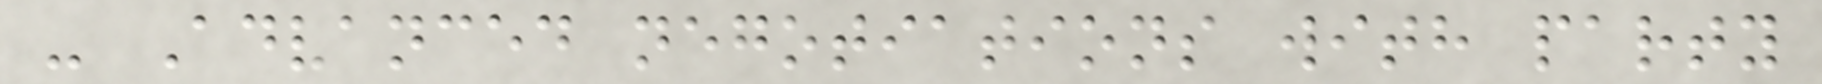- Advanced negotiations with party
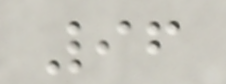96
